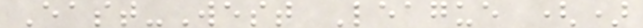East-West League ()
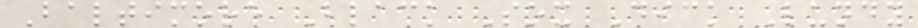Baltimore Black Sox Dick Lundy
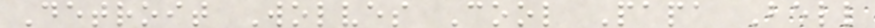Detroit Wolves Cool Papa Bell
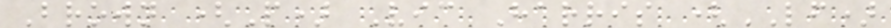Brown (P) Vic Harris (LF)
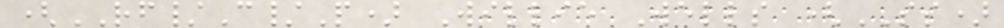(RF/C/P) Willie Wells (SS)
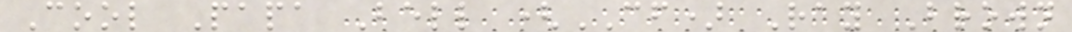Cool Papa Bell (CF) Ray Brown
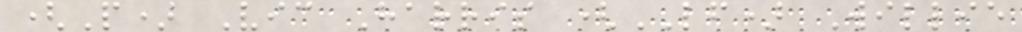(P) Vic Harris (LF) Willie
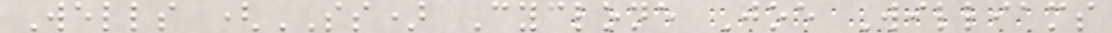Wells (SS) Cyclone Joe Williams
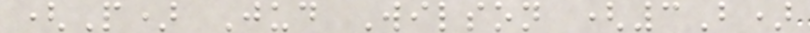(P) Jud Wilson (3B)
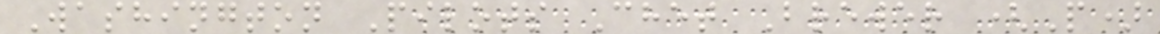Washington Pilots Chet Brewer (P)
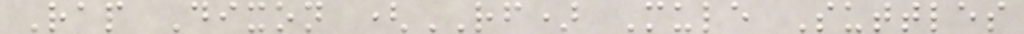Rap Dixon (RF) Mule Suttles
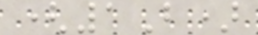(1B)
